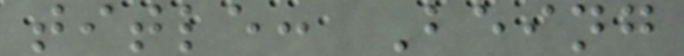title: Being
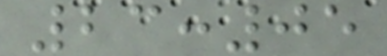23:05
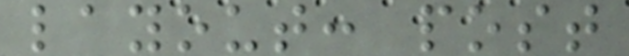layout: post
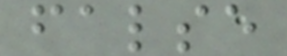false
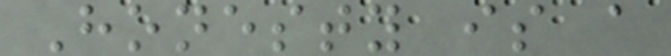Honesty is a
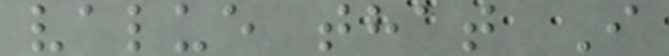value that I
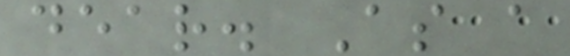dear. As a
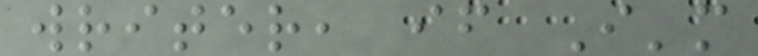writer, if I'm
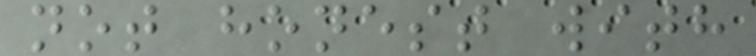not honest with
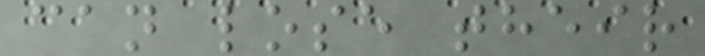can lose their
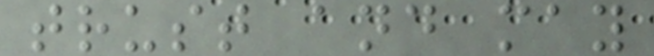trust and may
